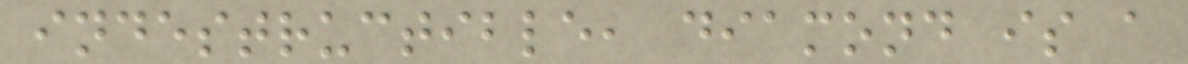indestructible, diamond is a
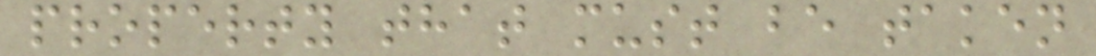property that must be taken
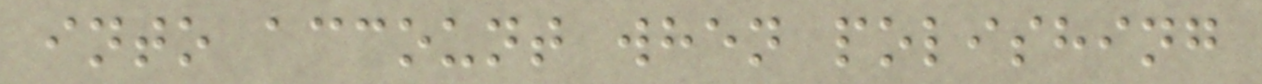into account when polishing
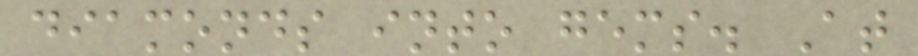diamonds into gems. At
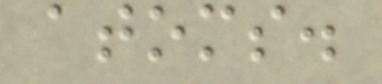atoms.
